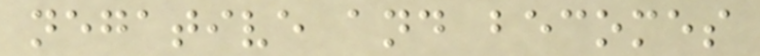negative and becomes
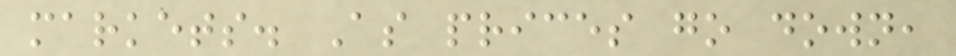markets. As prices go down,
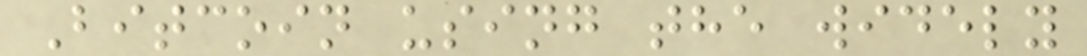Bitcoin using the widely
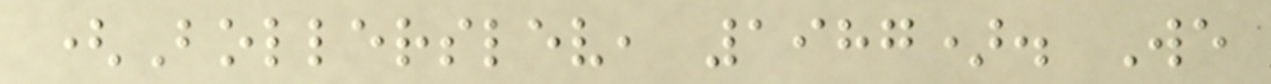(Bollerslev, 1987). We
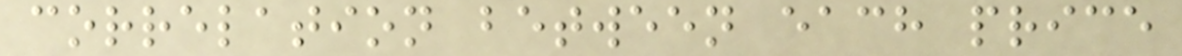correlation between each price
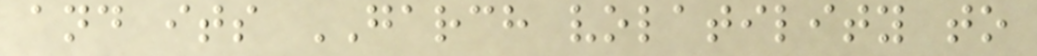and its GARCH volatility to
